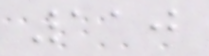110
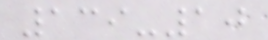139-10
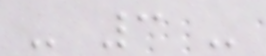- 3 -
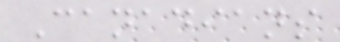Canadians
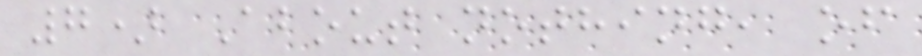7) About nothing, of
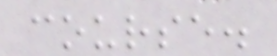course.
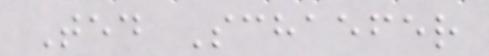Ted Schaefer
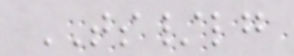TS/lg
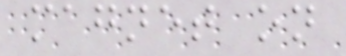magnet on
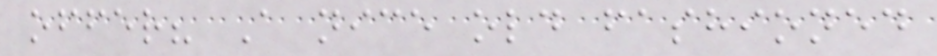offer? A nice old fashioned
